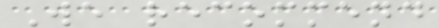We recommend
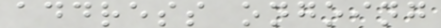address ongoing
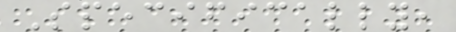Specifically,
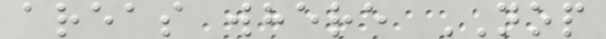areas where NOP
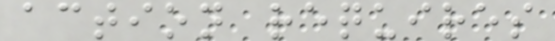action requires
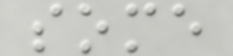some
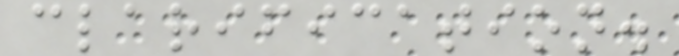clarification.
